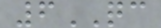6QC
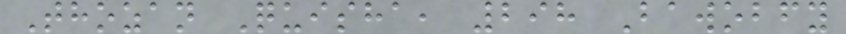Thozan Quisha, 298 Bawobfy
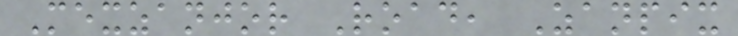Mexzanjor Road, Zanpix
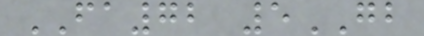FA72 5GB
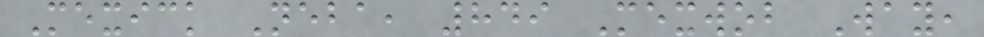Mexick Neba, 849 Mexwob Way,
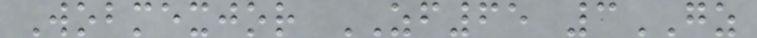Wobmexjor ZF65 3GZ
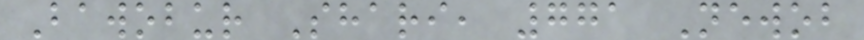Bawobur Shari, 771 Newob
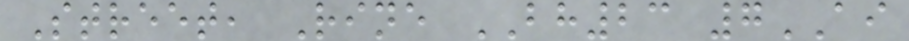Street, Rine BH23 7AI
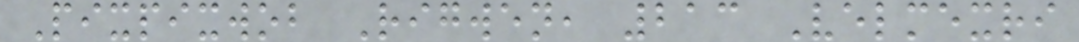Pixpixwob Rigwen, 213 Velmexri
